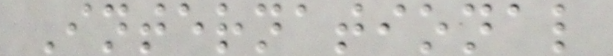International
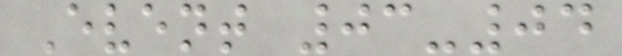Event 03-04
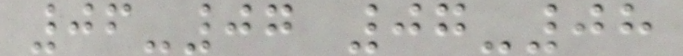06-07 07-08
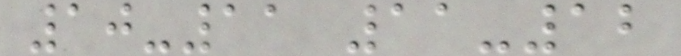10-11 11-12
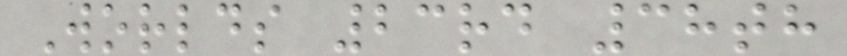Worlds 23rd 38th
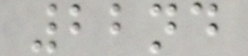22nd
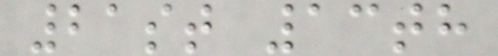21st 13th
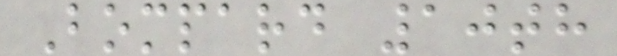Bompard 10th
